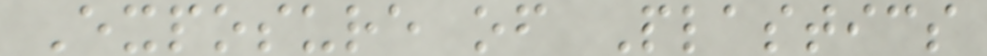Exposure of Plastics
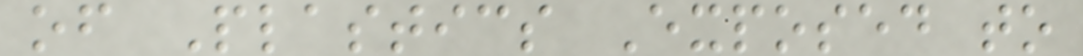of Plastics Exposed to
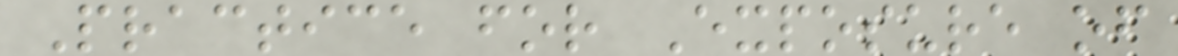Practice for Exposure of
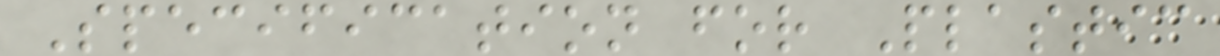Specification for Plastic
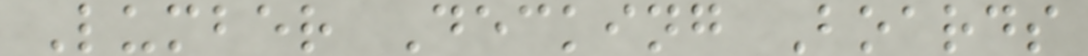Lumber Decking Boards
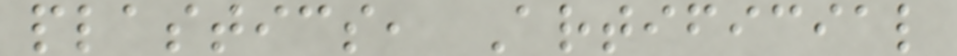plastics, Artificial
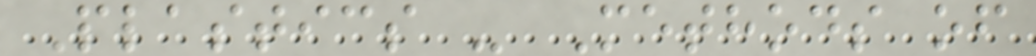Plastics - Methods of
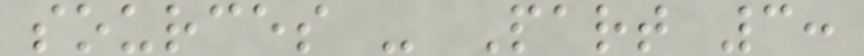sources - Part 3:
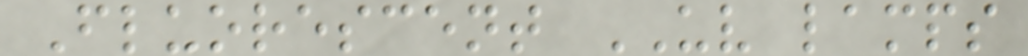Fluorescent UV lamps
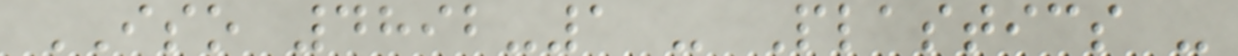ISO 4892-1 - Plastics -
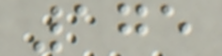175
